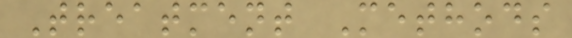Treatment Methods
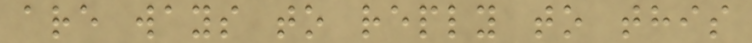are ways to reply to this
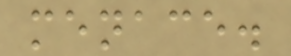menace.
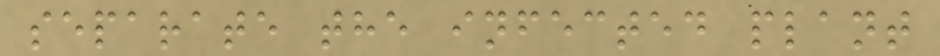separate the infected plant
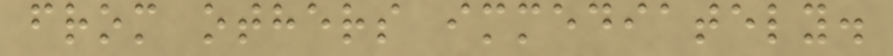from others immediately.
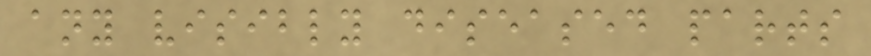any visibly diseased parts
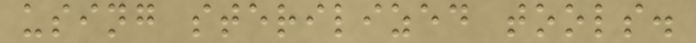using sterilized tools.
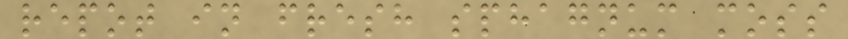repot in fresh sphagnum moss
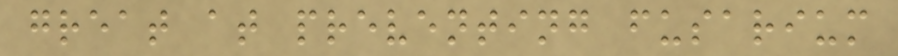great at preventing fusarium
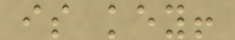is key!
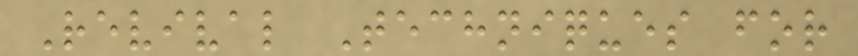Revival Techniques for
